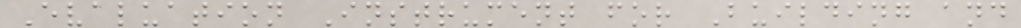Evaluation Instrument for Building and
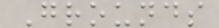Grounds
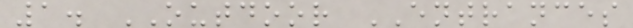1. OUTDOOR ENTRANCES
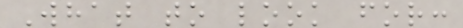What to look for:
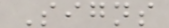Signs
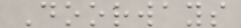Doorways
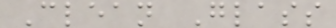Clean Glass
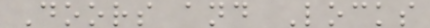Doors and Locks
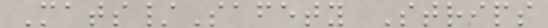Mats/Safety Strips
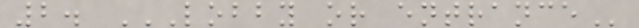2. LOBBY OR ENTRANCE
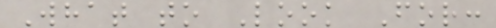What to Look For:
